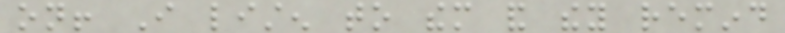on! I listen to them and they remind
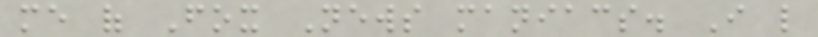me of Fox News maniacs. I like
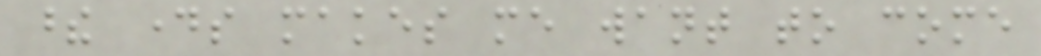these days makes me want to come
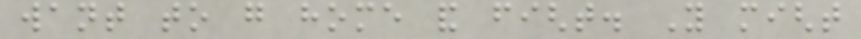want to go home and fight. You might
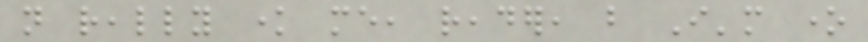not really know me, reader, but I'm one
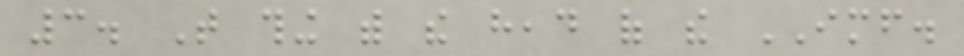3. That thing with the head of the IMF.
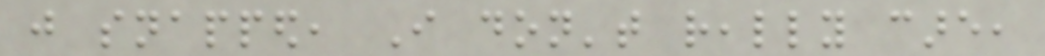just snapped, I don't really care,
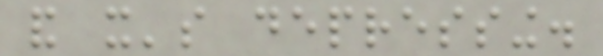and it's depressing.
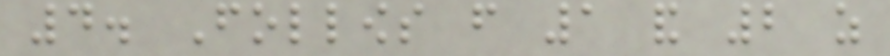4. Follows from 1 and 2 as
